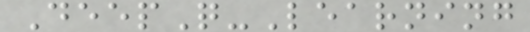DeepQ-Learning
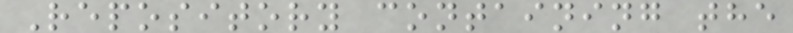Repository containing the
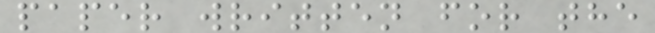paper written for the
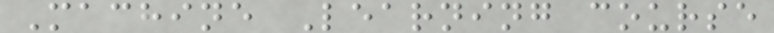Machine Learning course
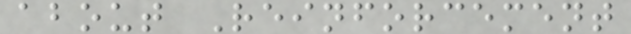about Reinforcement
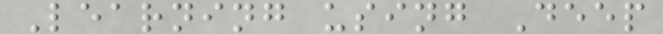Learning using Deep
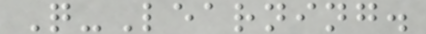Q-Learning.
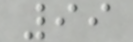99
